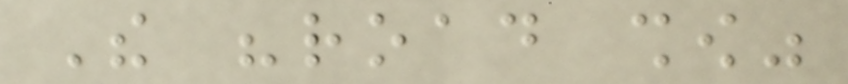The "road show"
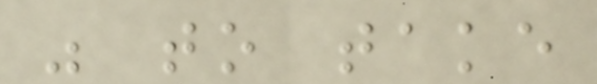was to take
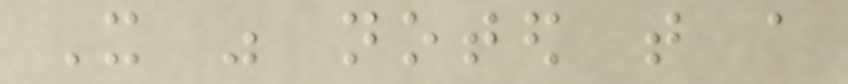It was noted that a
